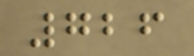726
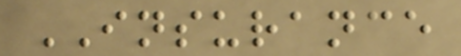INSURANCE
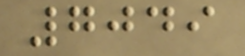7049
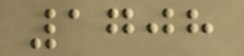1708
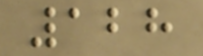128
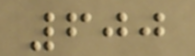600
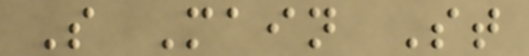S Main St
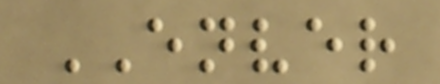ENVER
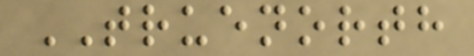TRUENORTH
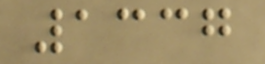1337
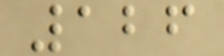126
